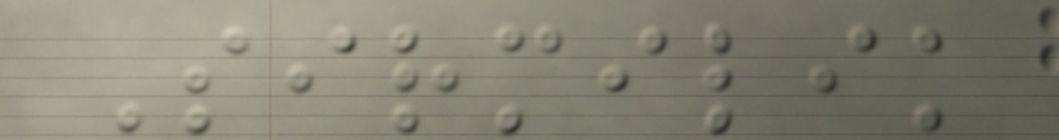Sirmilik
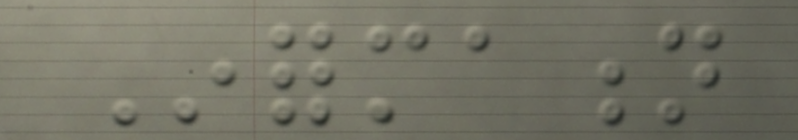Information
